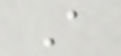A
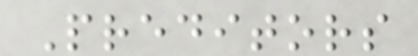Preditors
